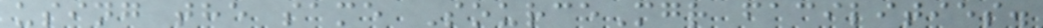using the same SourceMgr facilities.
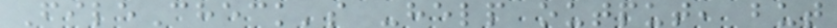FileCheck's -help output, but
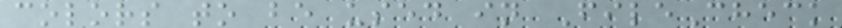colors to be used in FileCheck
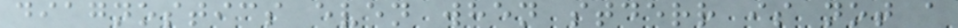diagnostics even when stderr is not a
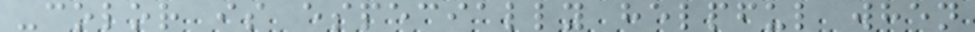-color is especially helpful when
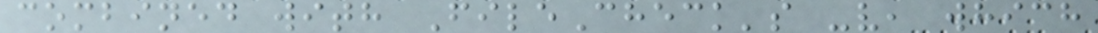combined with FileCheck's -v, which
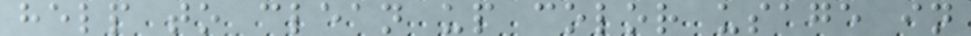help to clean up color usage in
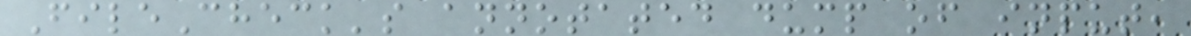FileCheck's annotated dump of input,
